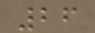26
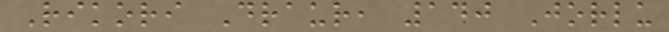Rikori Draur, 140 Jorlu
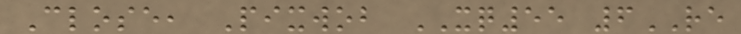Close, Pixwob XQ55 6RE
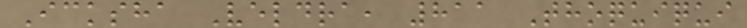Icksha Veldra, 811 Thoquiqui
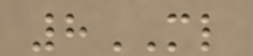8ML
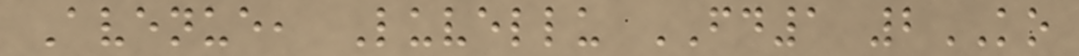Avenue, Luvellu FD1 2KO
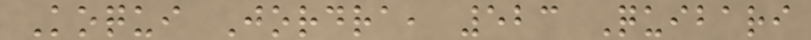Koqui Jordra, 523 Quibari
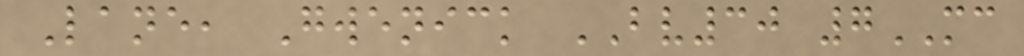Lane, Gwenick BV30 7MC
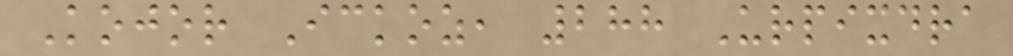Kojor Ickoz, 288 Urpixdra
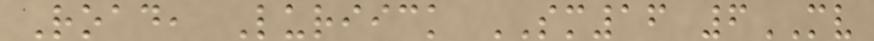Road, Luriick SM16 6MV
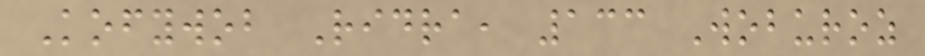Kofywob Ridra, 133 Woburoz
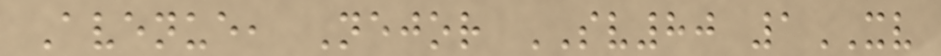Avenue, Nejor SV80 1XV
